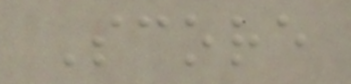Score
